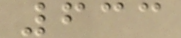633
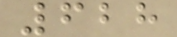628
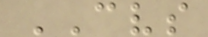CVS
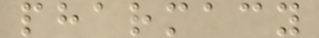pharmacy
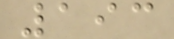193
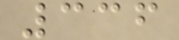336
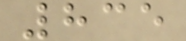835
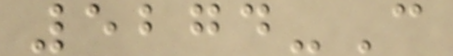5274-C
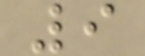9
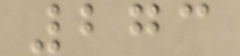273
